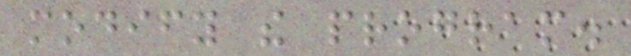modify the program.
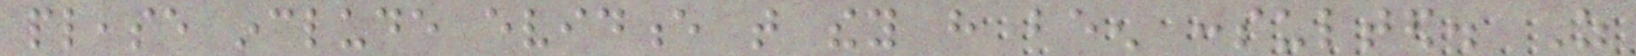please include evidence that they have been consulted. As
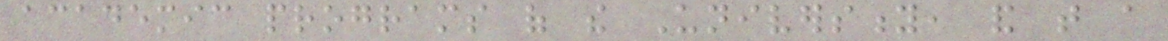academic programs of the University, and that a
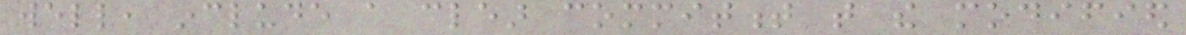well, include a clear commitment that the modified
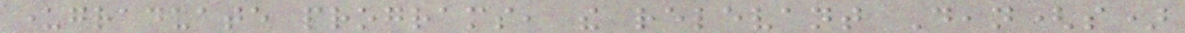undergraduate programs, the relevant Dean(s)
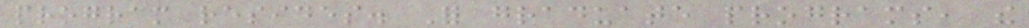program resides. For graduate programs, the
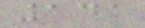141
